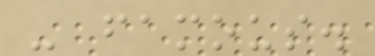- famous.
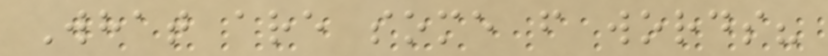What are some f words?
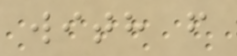with f
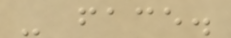- face.
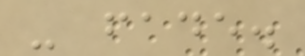- fade.
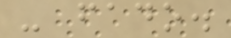- fado.
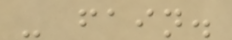- fain.
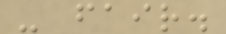- fair.
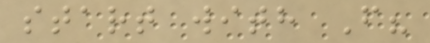start with F?
